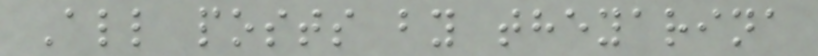All posts by theyarina
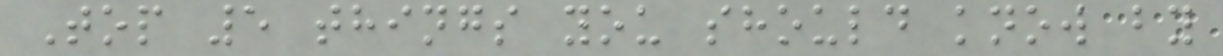Top 5 things you should know by
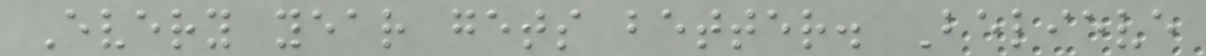Every year gets better. Believe
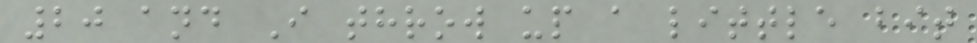20 and I throw up a little bit
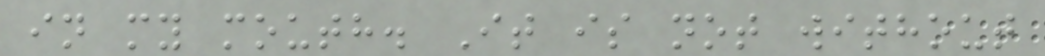in my mouth. It is not without
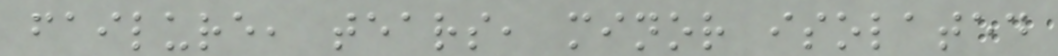failure, tears, minor isolated
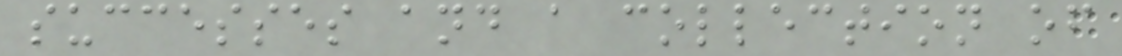successes and a collection of
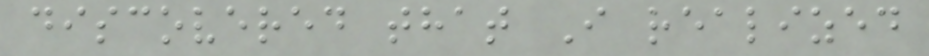discovered that I realized
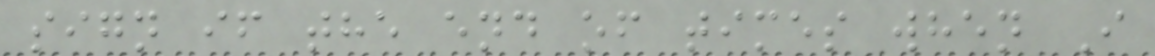sign if the end of times when I
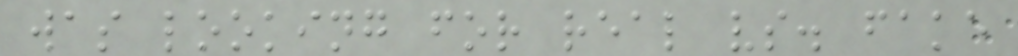was looking for real vs. fake
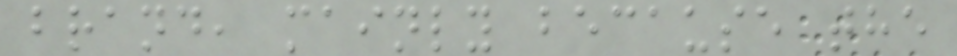brand, mainly because the
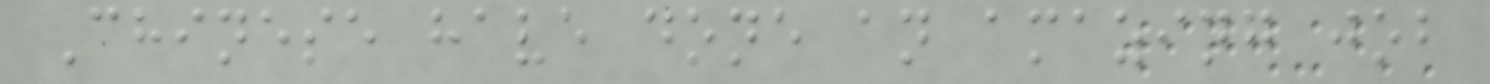Chinese have done an amazing job
